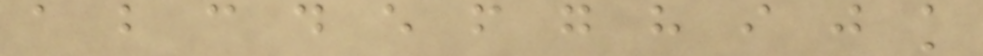a b c d e f g h i j k
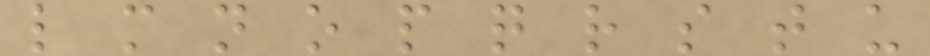l m n o p q r s t u
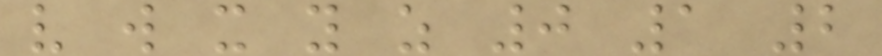v w x y z 0 1 2
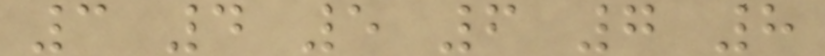3 4 5 6 7 8
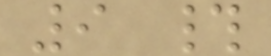9 #
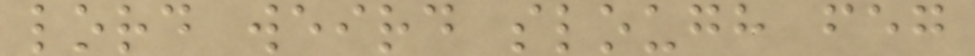lord weird slough feg
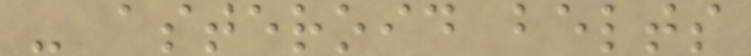- asteroid belts
